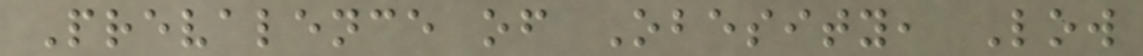Prevalence of Obesity, Low
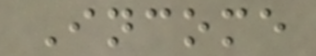Income
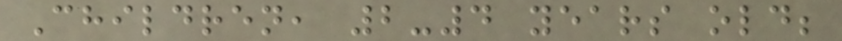Children, 2-4 years old;
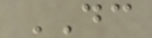DC
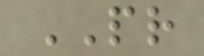PR
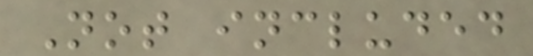Not included
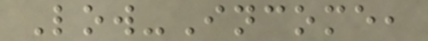Low-Income,
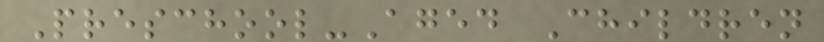Preschool-Aged Children
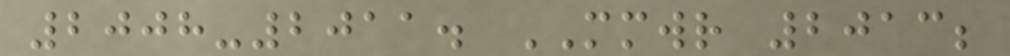2008-2011. MMWR 2013;
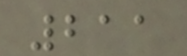211
